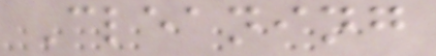Cleaning
